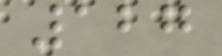127
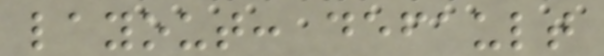layout: default
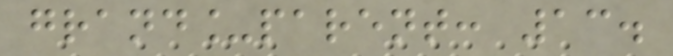grand_parent: 13.
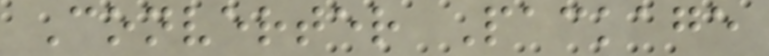Converter Package
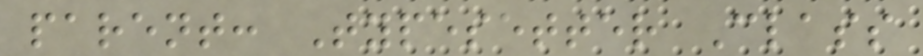parent: Typesetter Class
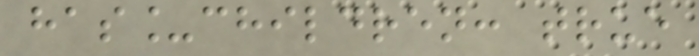has_children: true
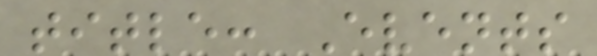title: Events
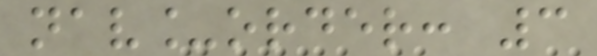nav_order: 3
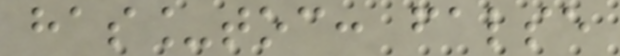has_toc: false
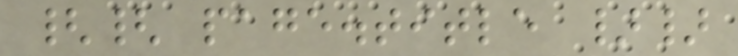{{ page.title }}
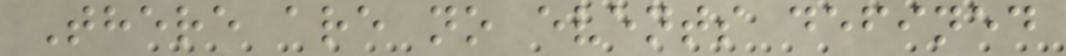There are no events defined
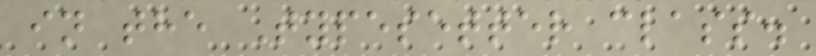in the Typesetter class.
